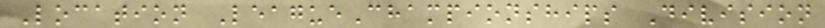Location LeagueChampionships Division
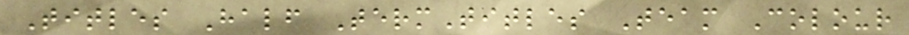Titles Half TermTitles Team Colour
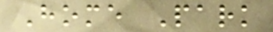Home Park
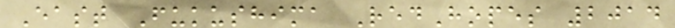East Fukushima RedHopes 2014
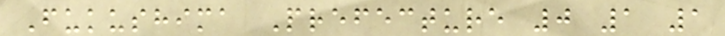Fukushima Prefecture 0 1 1
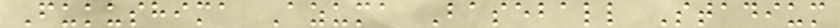Fukushima Azuma Baseball Stadium
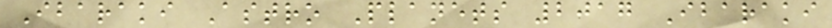Ibaraki Astro Planets 2017 Ibaraki
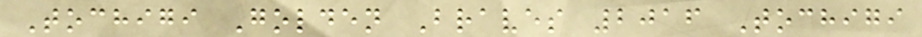Tochigi Golden Braves 2016 Tochigi
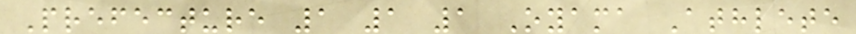Prefecture 1 1 1 Oyama Athlete
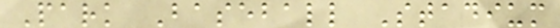Park Baseball Stadium
